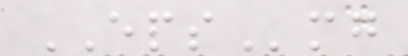EPSmg
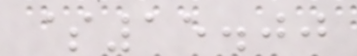$15.00
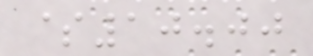$10.00
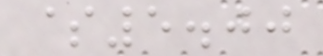$5.00
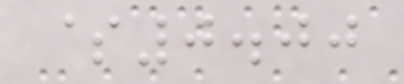$0.00
